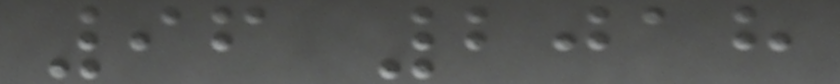96 2018
